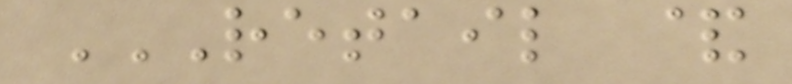RETAIL &
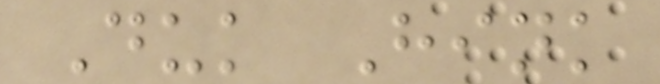Duk Hink
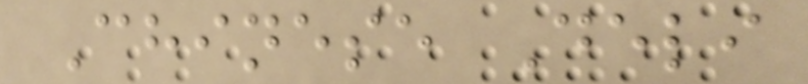Chinese Deli
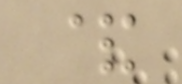&
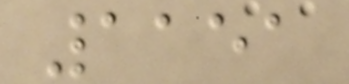1151
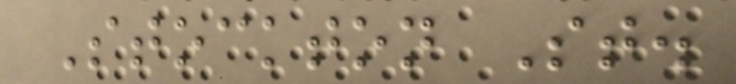Stockton St.
